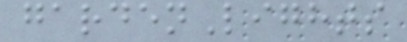gardenLights
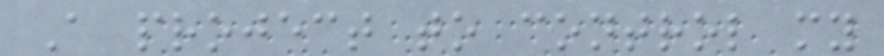A project to control my
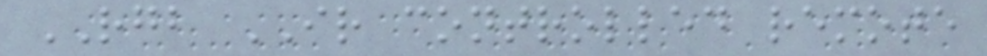RGB IR controlled remote
